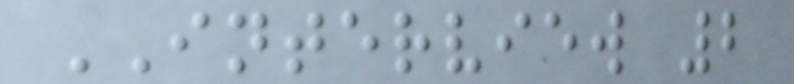INTERVIEW 2
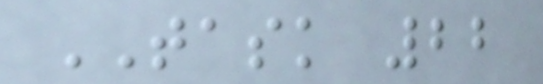TASK 22
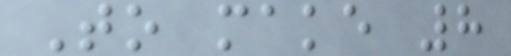To make 8
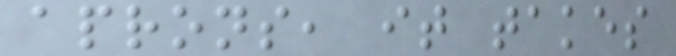aprons, it takes
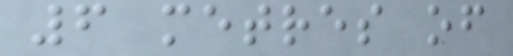6 metres of
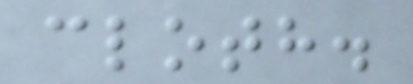cloth.
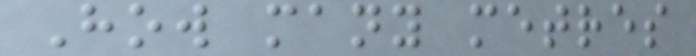How many metres
